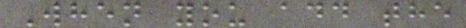When you add the
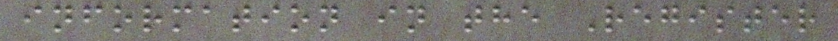information in the Register
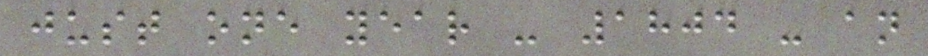just one year - 1804 - an
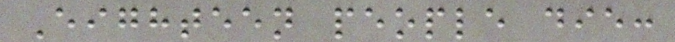Eighteen people die:
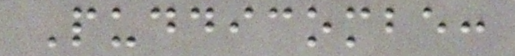Puddicombe:
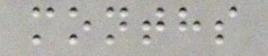months
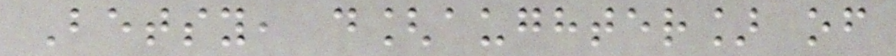Betsy, d[aughter] of
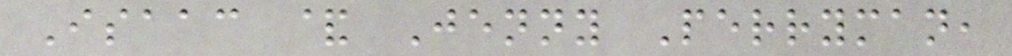Isaac & Jenny Perryman,
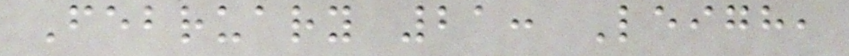February 21: Leigh,
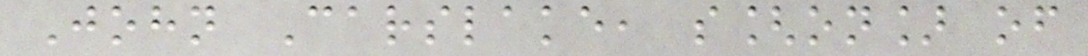John Carslake, s[on] of
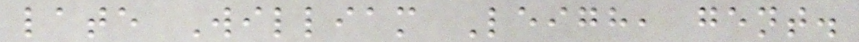late William Leigh, gent.
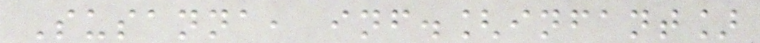Susanna, inf.[infant]
